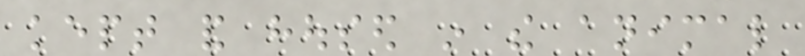kept and housed in the animal
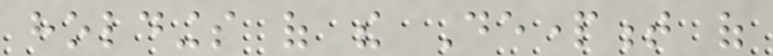holdings of the Department of
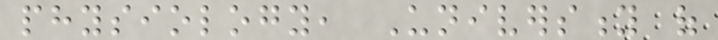physiology, University of
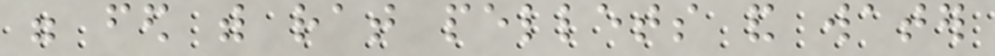were fed with rat pellets and water
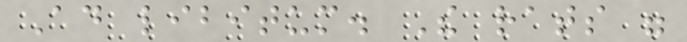Ad libitum. The rats were
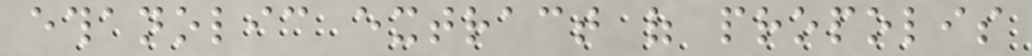ethanolic extract of propolis
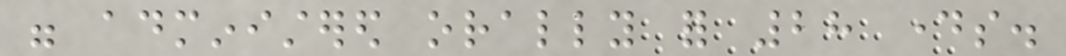were administered orally for 28 days.
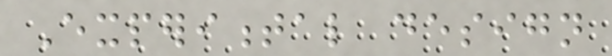Experimental design
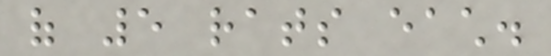of 5 rats each.
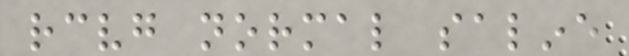receiving normal saline
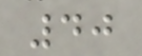40
